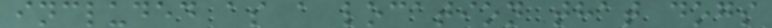included as a location that dogs
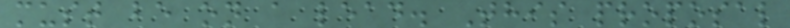must be on a lead. This proposal
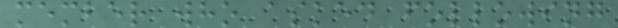member who asked following
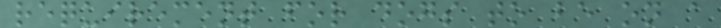requirement for dogs to be on a
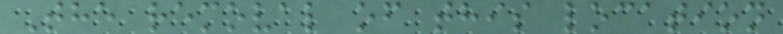The removal of this location
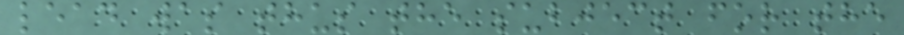lead was thus the subject for the
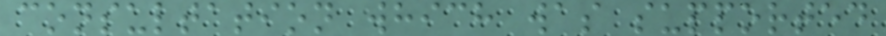consultation which was supported
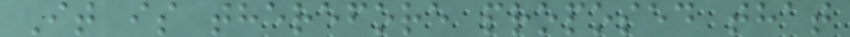It is therefore proposed that
